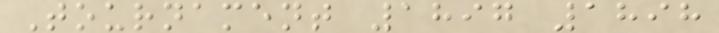Tournament 1897 1898
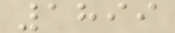1899
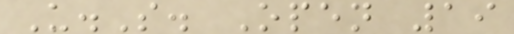U.S. Open 19
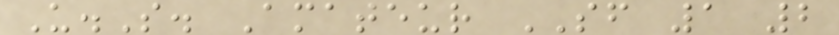U.S. Amateur SF 1 2
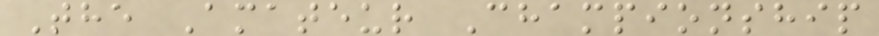The Amateur Championship
